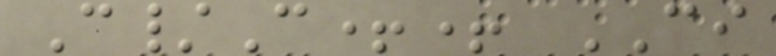C/C++ CI
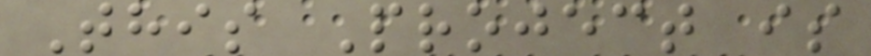This Project is
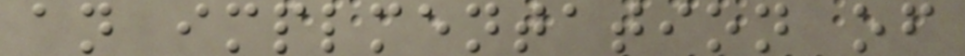an implmentation of
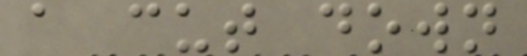a cut down
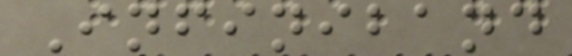Infiniband
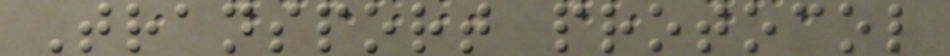Transport protocol
